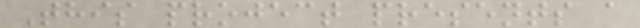This project presents a
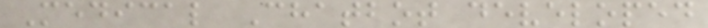Medical Chatbot developed
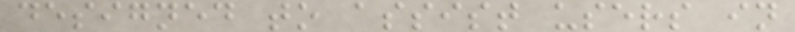designed to assist users in
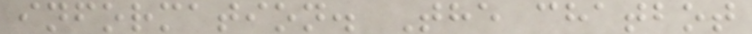information. The chatbot
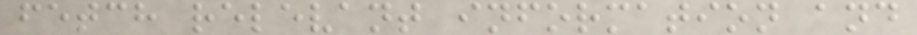fetch relevant information and
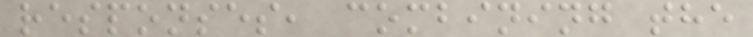responses, combining the
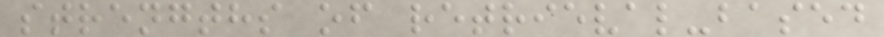strengths of retrieval-based
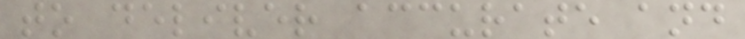to deliver accurate and
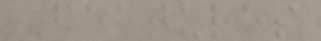Features
